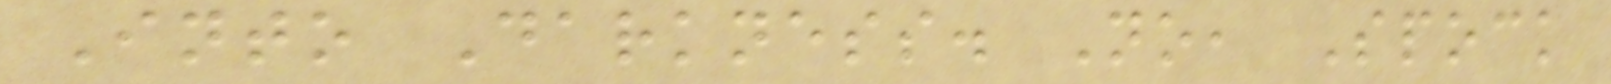Into Darkness. No, Spock
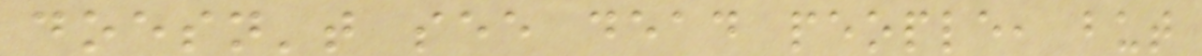doesn't see dead people, but
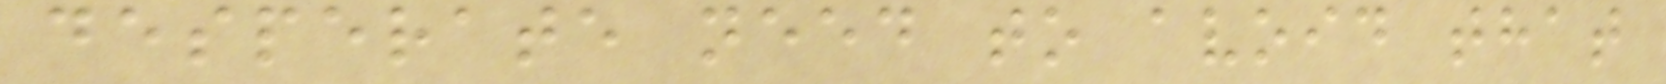desperate need to avoid that
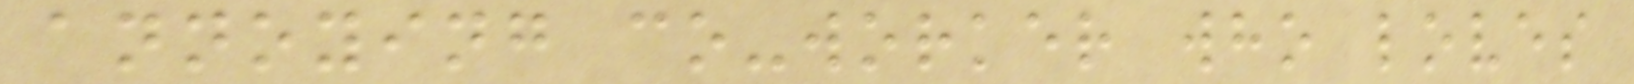annoying co-worker who loves
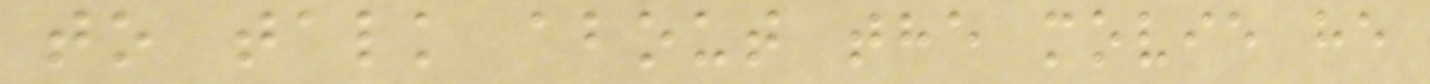to talk about the movie he
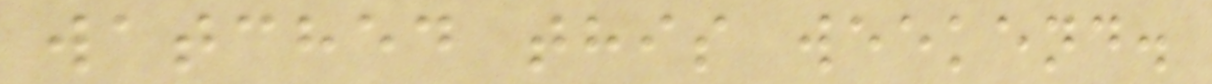watched this weekend.
